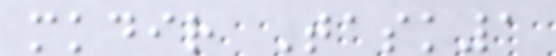mkdir Task1
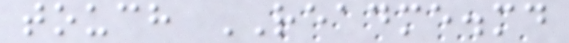touch README.md
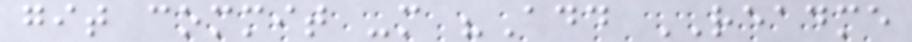git commit -m "Add README
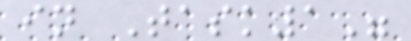in Task1"
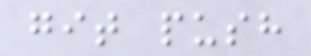git push
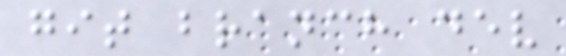git branch dev
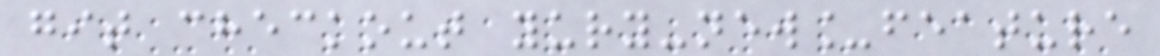git checkout yury-new_feature
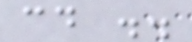cd ..
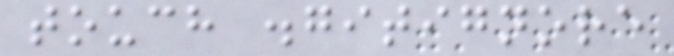touch .gitignore
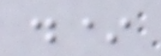.*
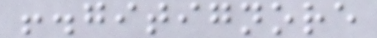!.gitignore
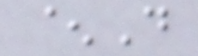^D
